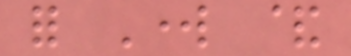for Work &
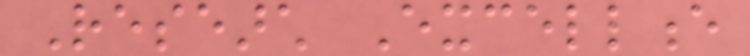Research Excellence
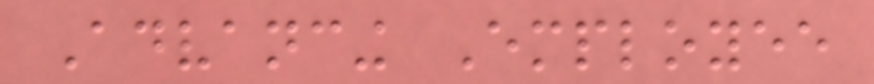Advancing Employee
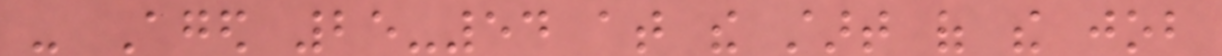- Aged 25-54 at the start of the job
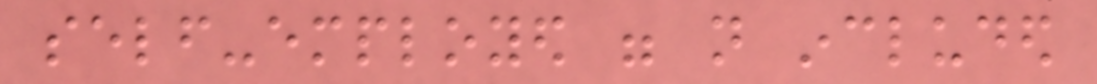self-employed were not included
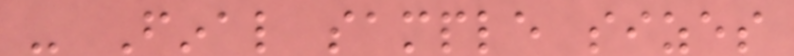- Final sample sizes
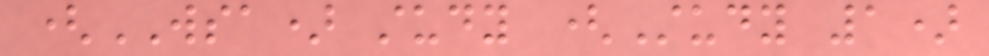(WSA) study (Study 1)
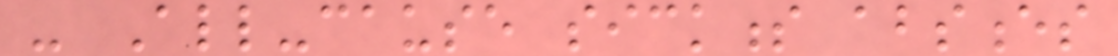- All-cause sickness absences
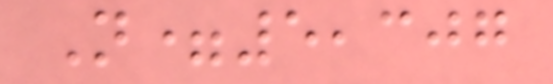N=5,307
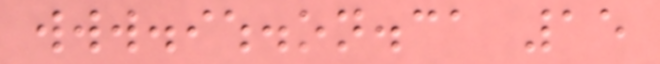www.iwh.on.ca 15
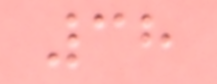38
